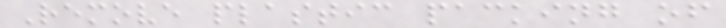Remove plastic packing of
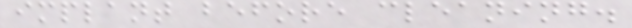implant before cleaning.
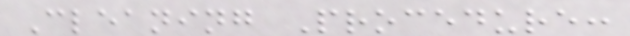Cleaning Procedure:
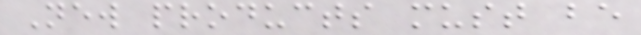New products must be
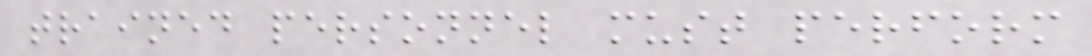trained personnel must perform
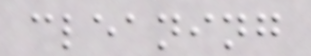cleaning
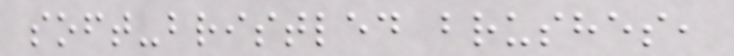soft-bristled brushes,
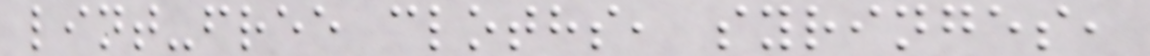lint-free cloths, syringes,
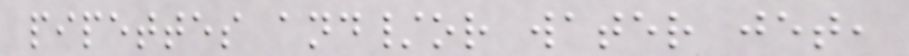pipettes and/or water jet,
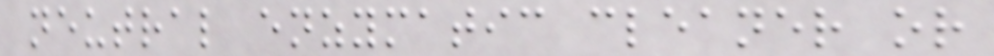neutral enzymatic cleaner or
